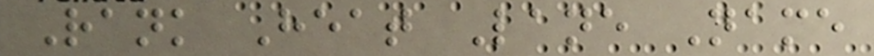Rank Heat Lane Name
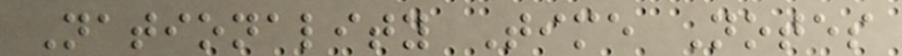Nationality Time Notes
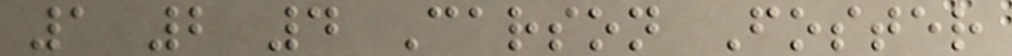1 2 4 Carson Foster
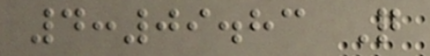4:09.83 Q
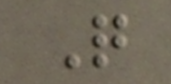Q
